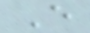E
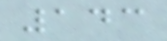143
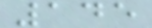145
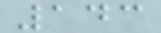143
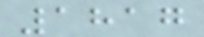1817
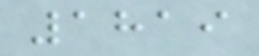1819
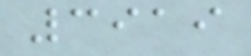3919
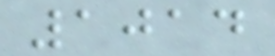1014
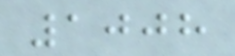1008
